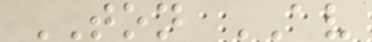TON AV
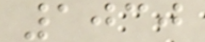1030
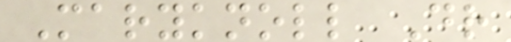Maryknoll Dr
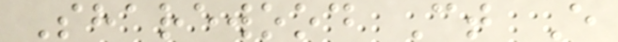Sharewood Ct E
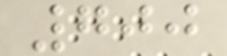700
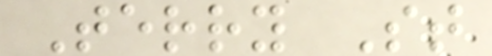Terry St
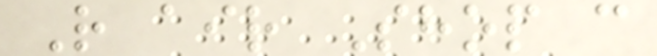R air Shop c
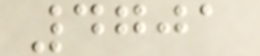4701
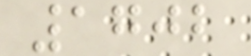1702
